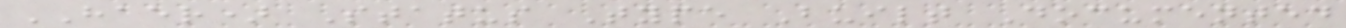HAER) Status Type Built Documented
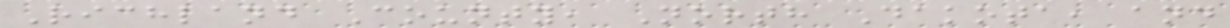Richland County, North Dakota, and
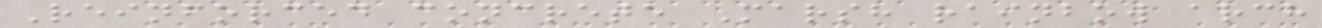Reinforced concrete Marsh rainbow arch
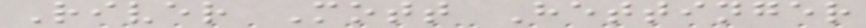River Mott Hettinger
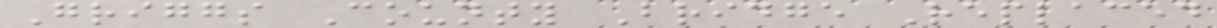Griggs County Bridge Replaced
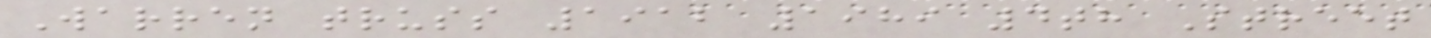Warren truss 1912 1989 4th Street
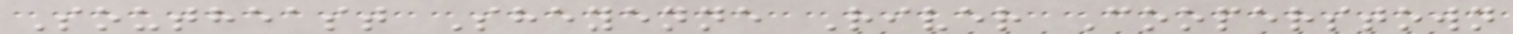Southeast Sheyenne River Cooperstown
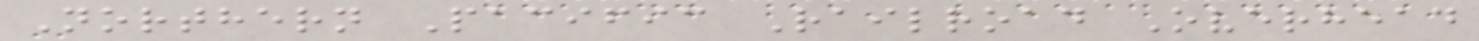Northern Pacific Railroad Overhead
